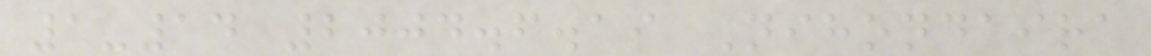1-14 2004.6.19 Nihondaira
